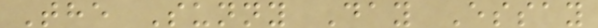The Sunny Day Essay
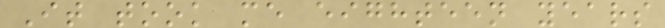It took me eighteen years
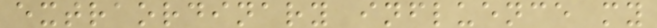extraordinary influence my
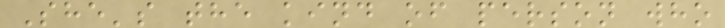She's the kind of person who
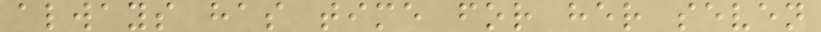always has time for her seven
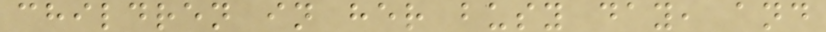children in her busy day, and
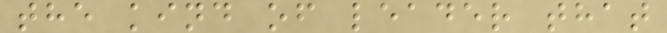the kind of leader that
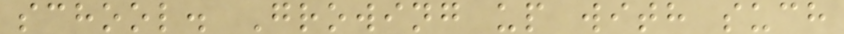school. Growing up with such
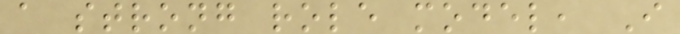a strong role model, I
